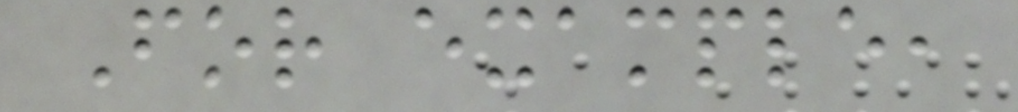For example,
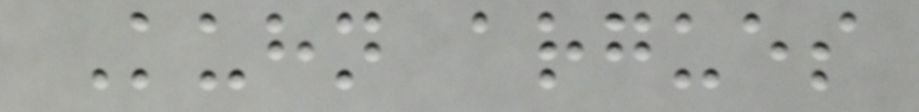Kuhn argues
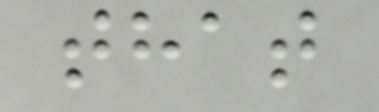that
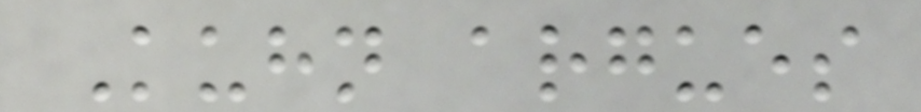Kuhn argues
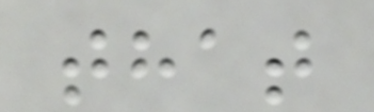that
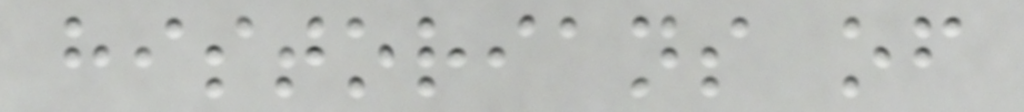historians of
